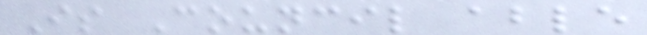Is Council able
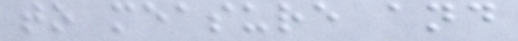to measure and
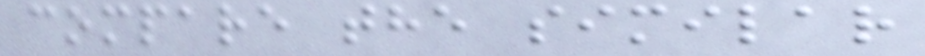compare the similar
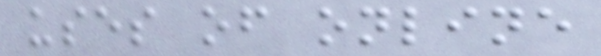uses of online
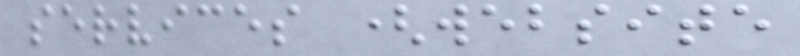services (website
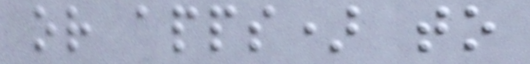or apps) to
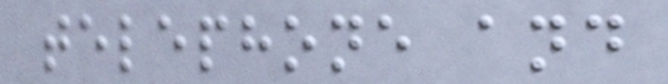telephone and
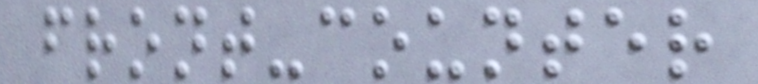front-counter
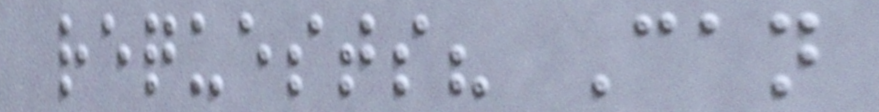requests? Can
